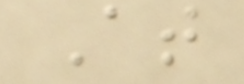At
